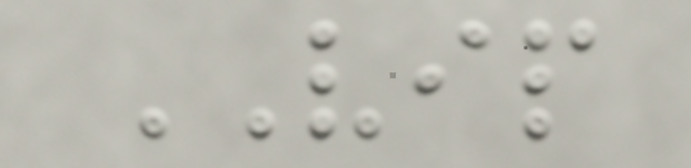VIP
